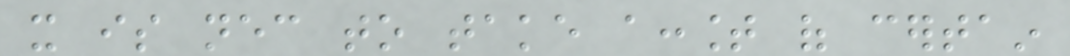it is necessary to take account of certain
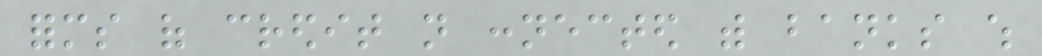forms of credit not connected with banks which
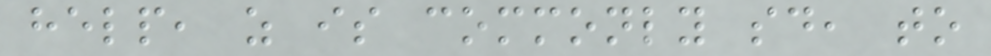help, as is commonly said, to
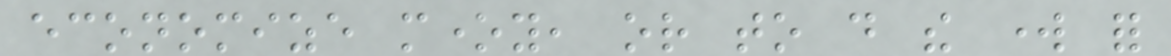economize money, or to do the work for
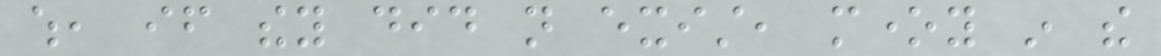which, if they did not exist, money in the
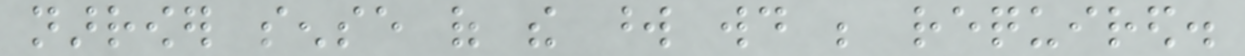narrower sense of the word would be required.
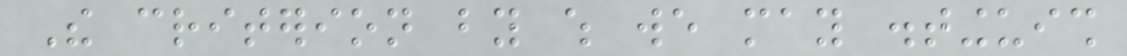The criterion by which we may distinguish
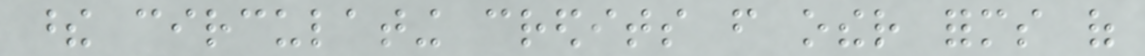these circulating credits from other forms of
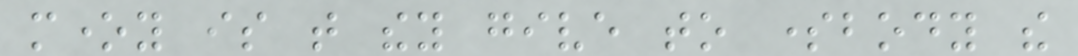money is that they give to somebody the
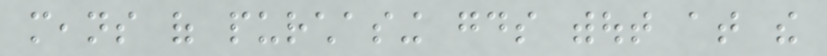means of purchasing goods without at the
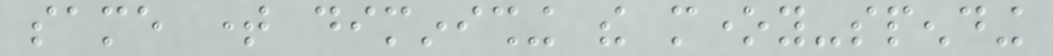same time diminishing the money-spending
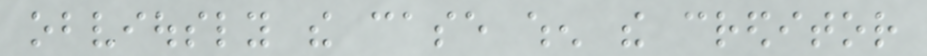obviously the case when the creditor
